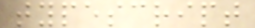typescript
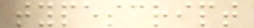typescript
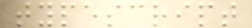typescript
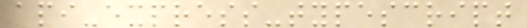api-express-typescript
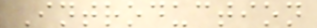Introduction
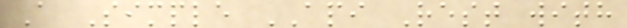A Simple API Rest with
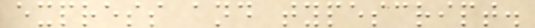express and typescript.
